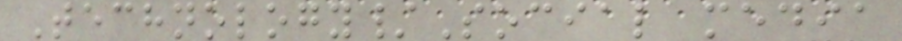Technology/Social media
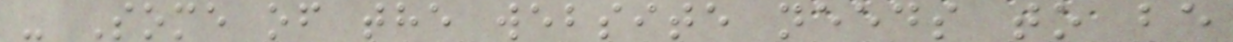- Some of the website needs to be
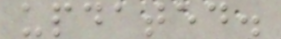updated.
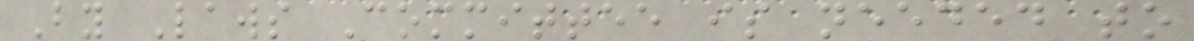By Laws Committee is needed to
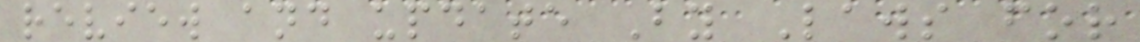review and update By Laws for
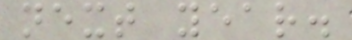next year.
